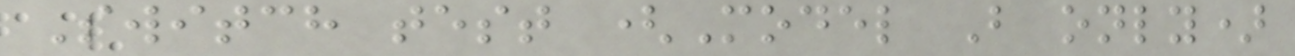Switch test (Model B only)
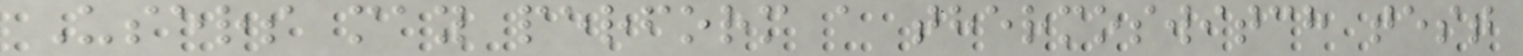Users may perform a thermoswitch test
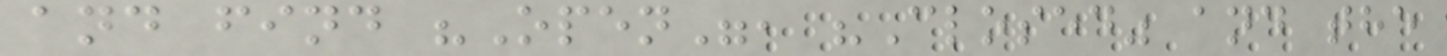and find "Open", "Closed" and the
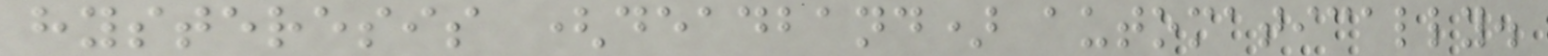hysteresis (deadband) automatically.
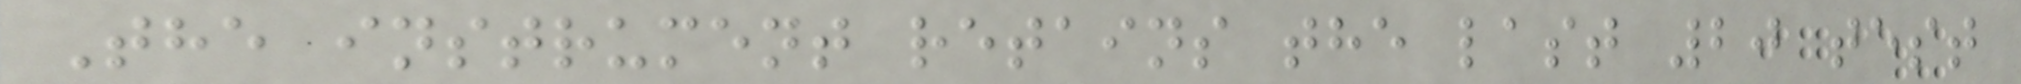The instrument retains the last 20 test
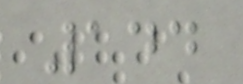144
